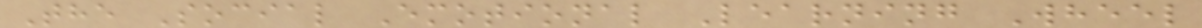The Social Emotional Learning Wheel
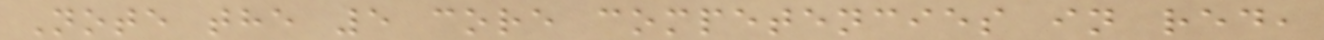Note the 5 core competencies in red,
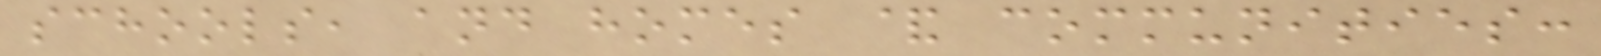schools, and homes & communities:
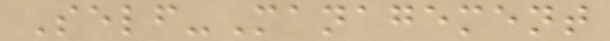Self-Management
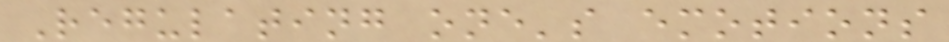Regulating one's emotions
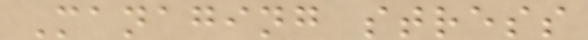Managing stress
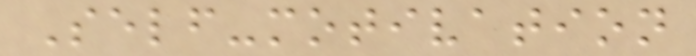Self-motivation
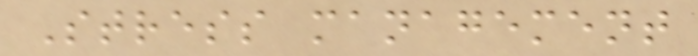Stress management
